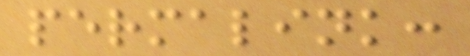permalink:
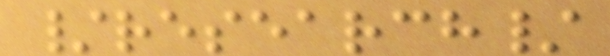/research/
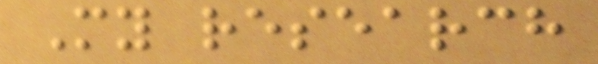My research
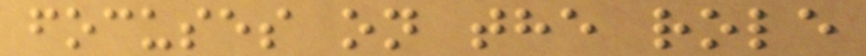focuses on the role
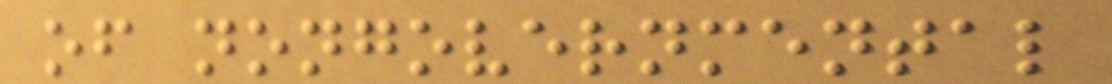of nongovernmental
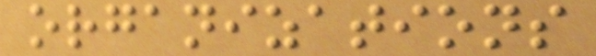organizations
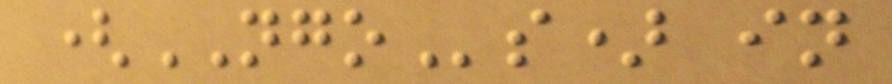(NGOs) in
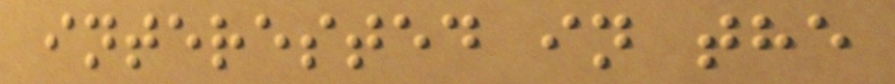interested in the
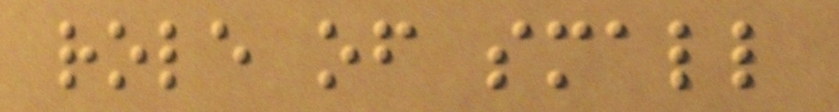role of small
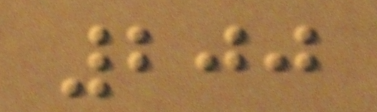200
